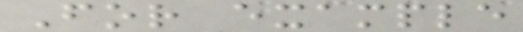For example
